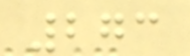273
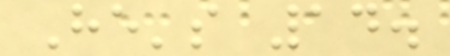He's 14.
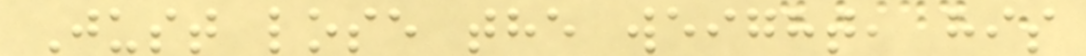Just lose the weight, his
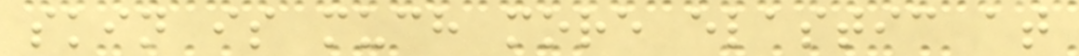skin is much more elastic at
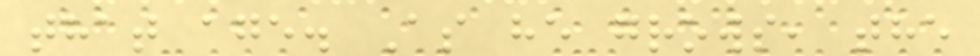that age. As he grows, the
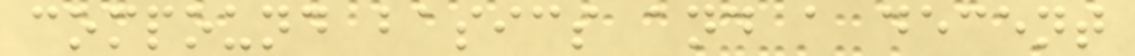compound basics and a decent
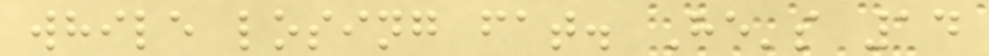while losing fat. He's 14
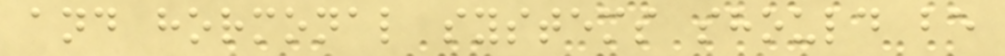and hormonal systems should be
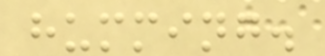humming.
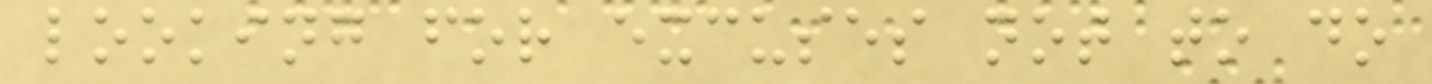looking for excuses not to do
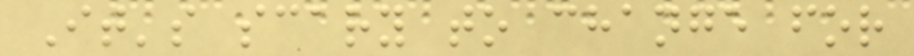It's scary to change for
